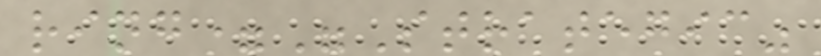ring="Strategic"
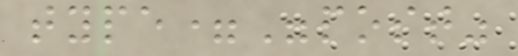type="post"
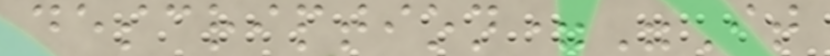description="It
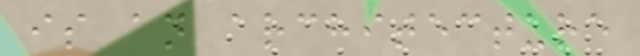is an architecture
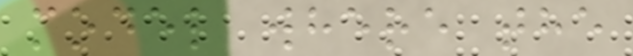model where the
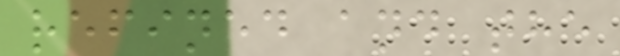refined and the
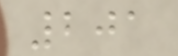201
